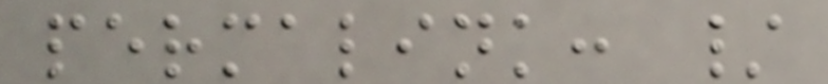permalink: /
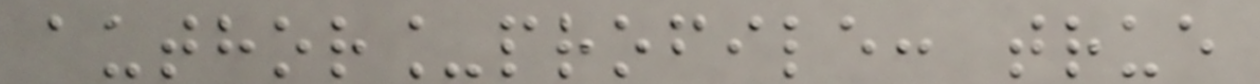author_profile: true
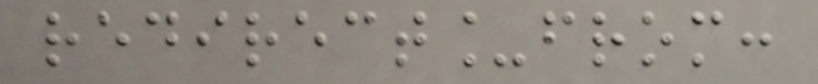redirect_from:
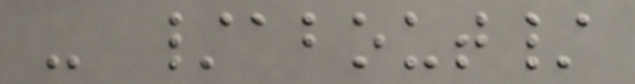- /about/
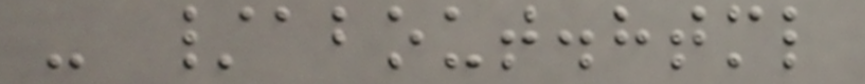- /about.html
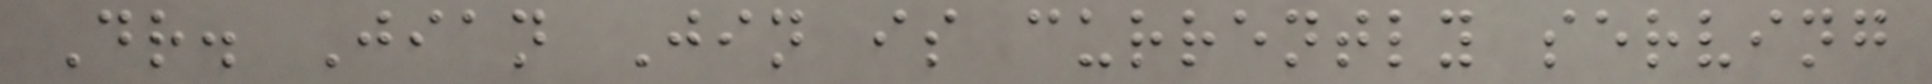Dr. Jian Jin is currently serving
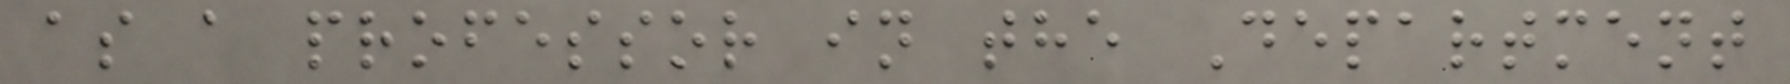as a professor in the Department
